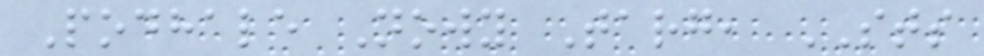Podhale Nowy Targ, STS
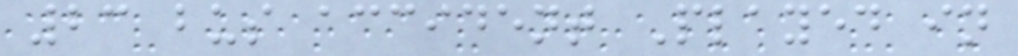23 bus accident Played in
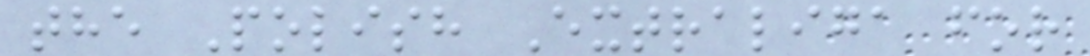the Polish Extraliga for
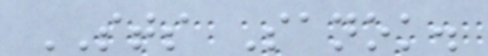STS Sanok.
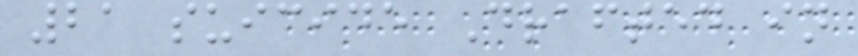21 suicide Drafted in
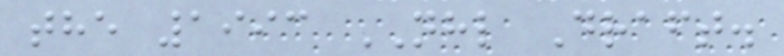the 1993 NHL Draft.
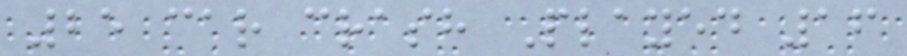25 car crash Played 16
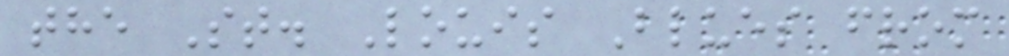the St. Louis Blues from
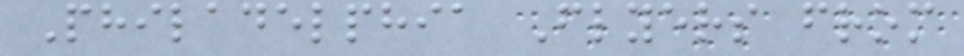Philadelphia Flyers from
